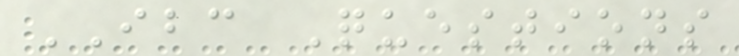IBC Questions
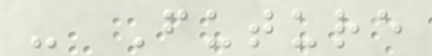- Future
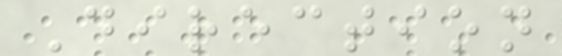Direction
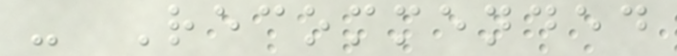- Recommended
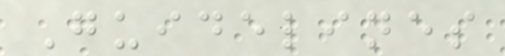Guidelines
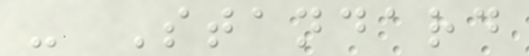- Standard
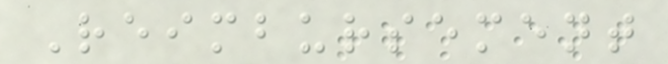Reimbursement
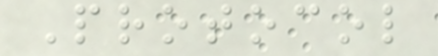Protocol
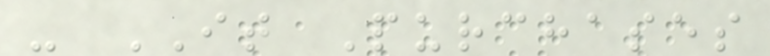- IT Purchases
